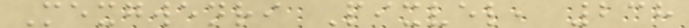Mexgwenri Pixvel, 238
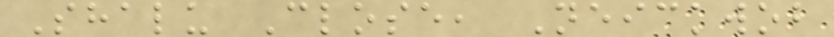Shalu Close, Neickwob
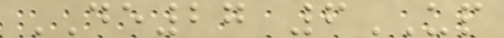DE27 6UP
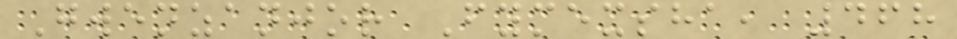Gwenzanjor Fymexsha, 468
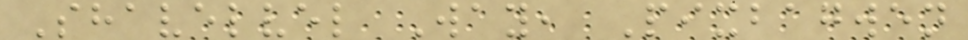Shavelvel Way, Pixbagwen
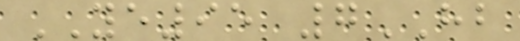YE95 7HB
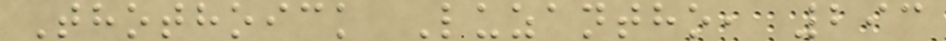Thothoick Luzantho, 293
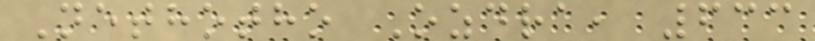Nethotho Ozdra, 633
